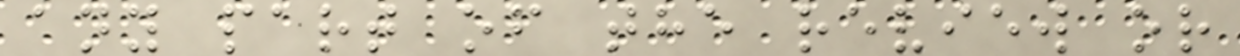any part of the review or
